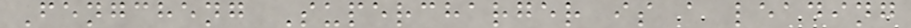Fengcheng Supercharger is a leading
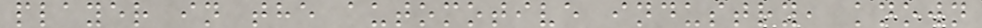player in the automotive industry, known
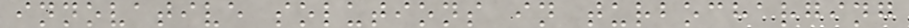innovative solutions in turbocharging
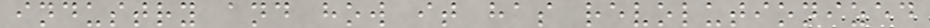industry and how it has revolutionized
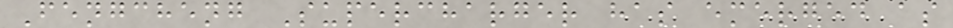Fengcheng Supercharger has emerged as
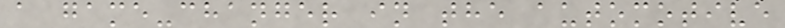a game-changer in the automotive
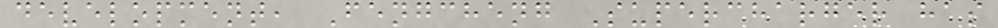development, Fengcheng Supercharger has
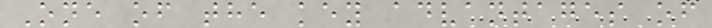One of the key advantages of
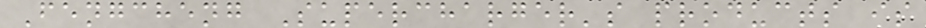Fengcheng Supercharger's products is
